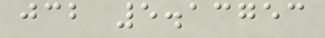jcb 5.13753
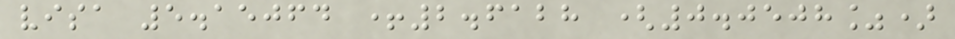visa 5.15064 +2.6128 (0.0508%)
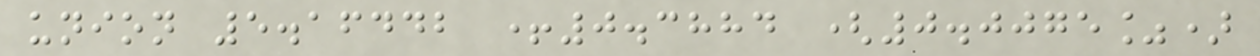union 5.16442 +0.3884 (0.0075%)
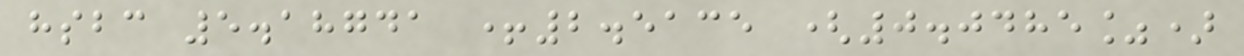hsbc 5.18741 +2.5135 (0.0485%)
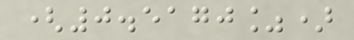(0.5170%)
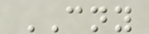CNY
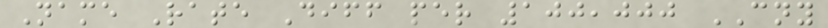Name Rate Diff per 100,000 CNY
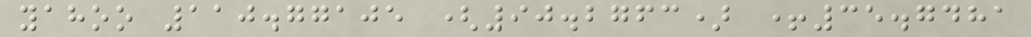yahoo 110.77105 (90.2763) +35.7481
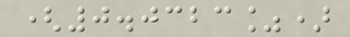(0.0323%)
